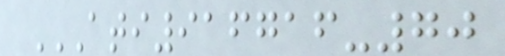ATI916716-70
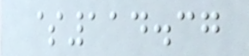$114.37
